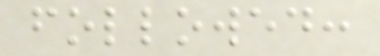followed:
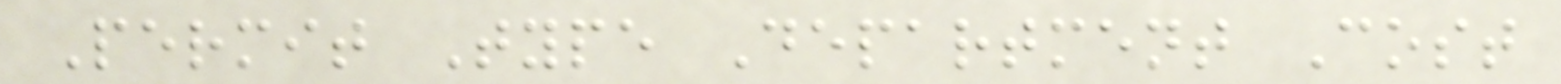Permit Type Department Cost
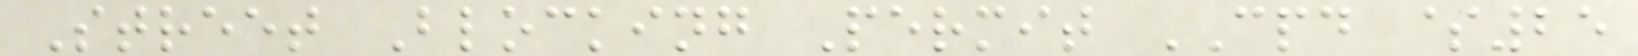Street Blocking Permit CPD $25
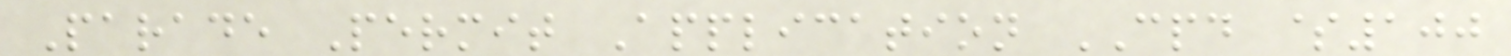Parade Permit Application CPD $100
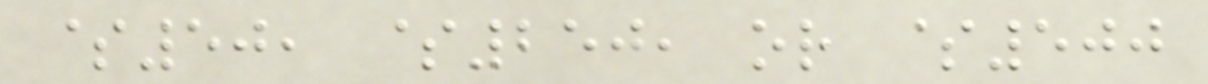$50, $250, or $500
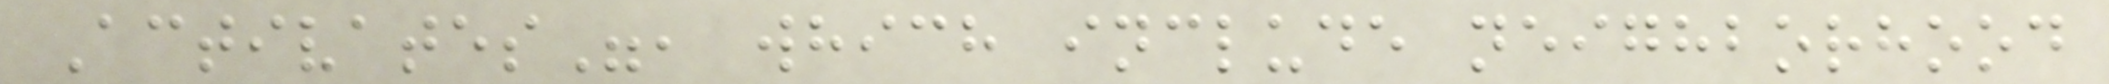Activates", which include neighborhood
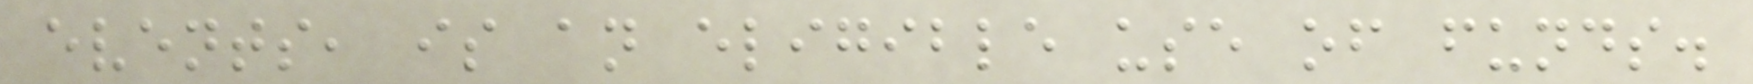events, is an eligible use of funds.
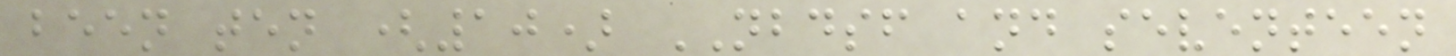been ten (10) NBDSF and seventeen
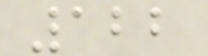122
